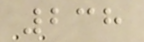238
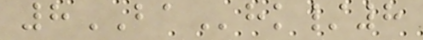8BAhk/8
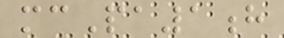mcPa1h
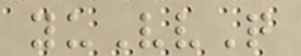yuVvQ
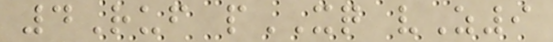4Ruf pXQ vZ9
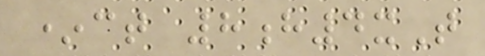*ct 8h4xT
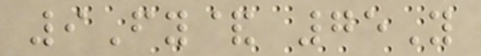9Fy& 75Y
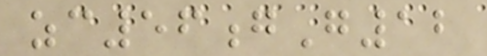zc56gG12
